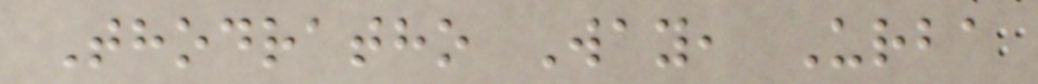Thodratho Way, Urba
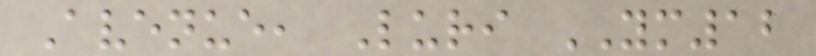Avenue, Luri YM12
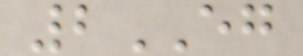2EG
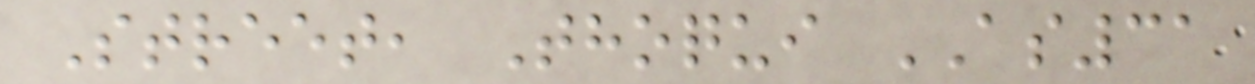Street, Thoqui AS31
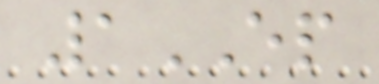1EP
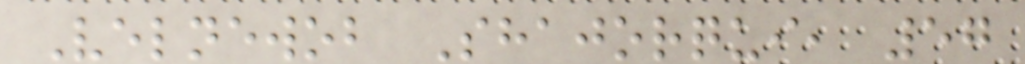Velnewob Shajorqui, 57
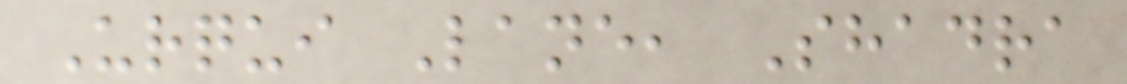Urqui Lane, Shadra
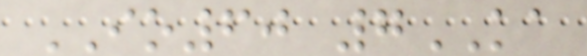IO60 7KA
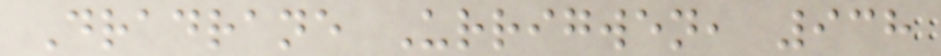Dradrane Urrigwen, 938
